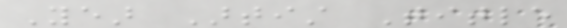Year Artist Title
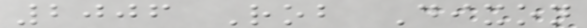2006 Rob Dixon
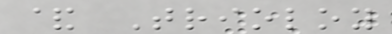& Trioloy
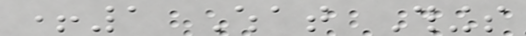+1 What Things
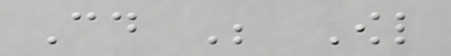Could Be Owl
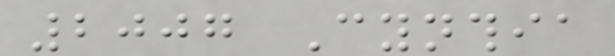2007 Cynthia
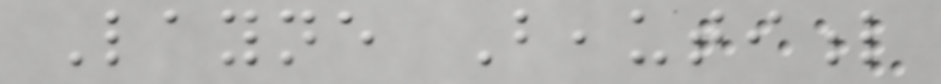Layne Beautiful
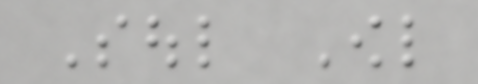Soul Owl
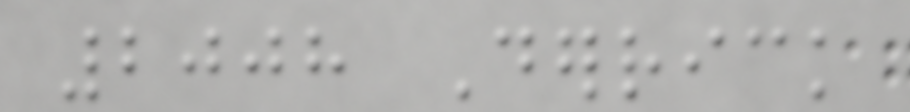2008 Derrick
